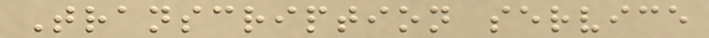Transcription service
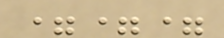===
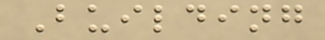Building
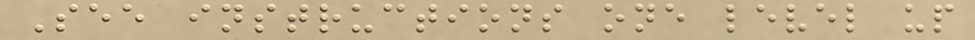See instructions one level up
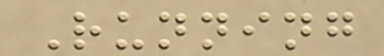Running
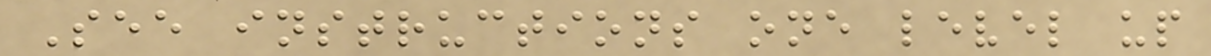See instructions one level up
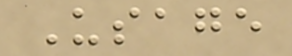Usage
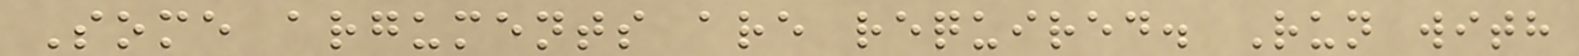Some arguments are required. Run with
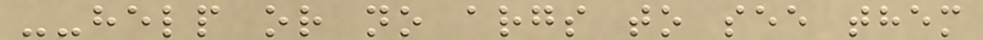--help or no args to see them
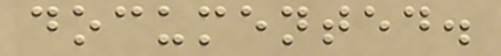documented.
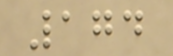174
